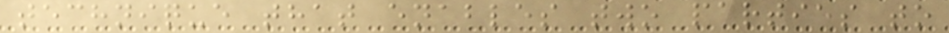technique that enables two parties to
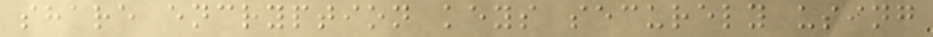share encryption keys securely using
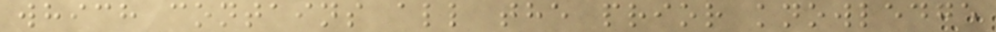which contains all the prior knowledge
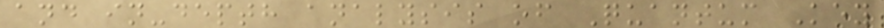and in-depth analysis of Quantum Key
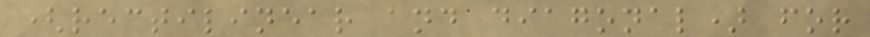(rectilinear and diagonal) for
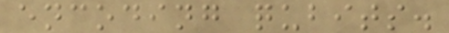encoding qubits.
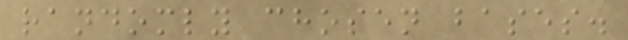randomly chosen bases.
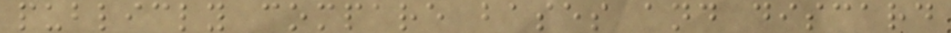publicly compare bases and discard
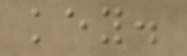key.
